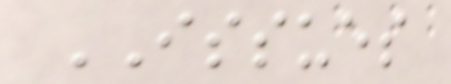ISSUES
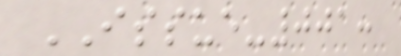ISSUE-001:
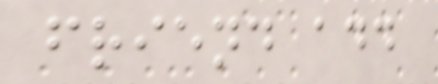friend add
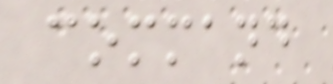command
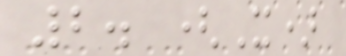2. (X)
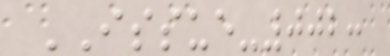ISSUE-002:
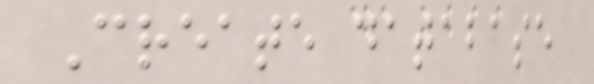Create database
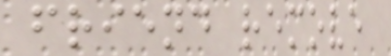friend remove
